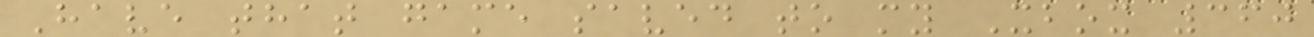Have that game saved to my Xbox 360
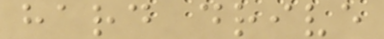hard drive
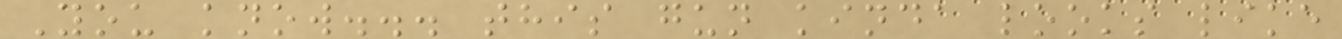You know... this gun kinda looks like
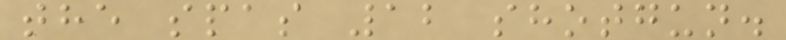the spas 12 shotgun.
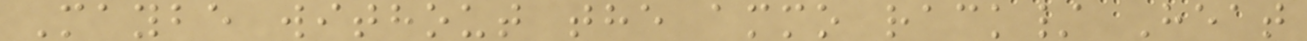Maybe without the ammo rack/ Heat
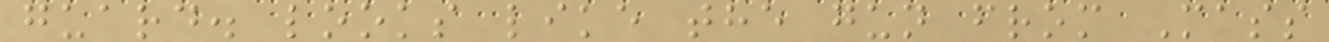guard. looks like the gun from Mass
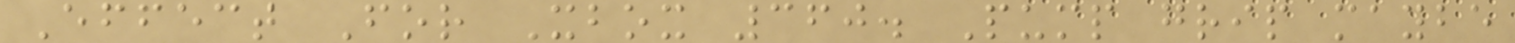Effect For Xbox 360. Pump grip maybe
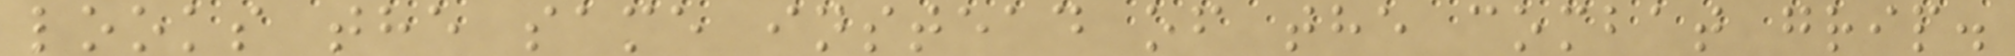looks the same instead of the combat grip.
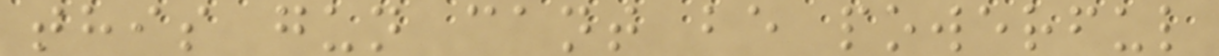this gun cant be powerful
